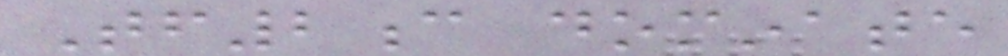Tf2c dominate
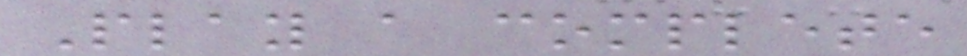Play a complete
